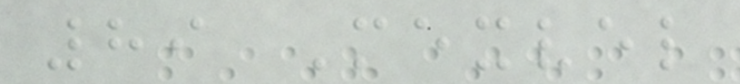89 Mexvel
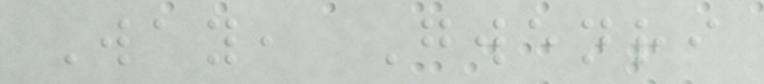Way, Gwenri
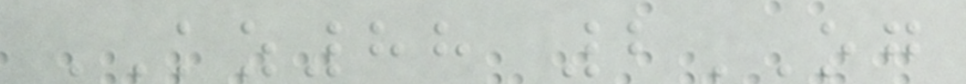KZ88 2OG
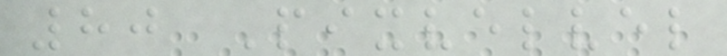80 Pixvelvel
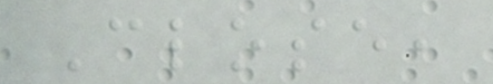Close,
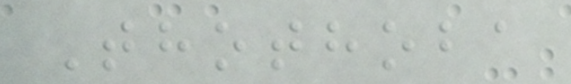Thothoba
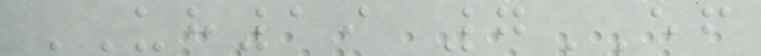UH19 7EF
